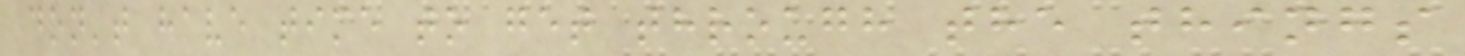don't have time to get through the things
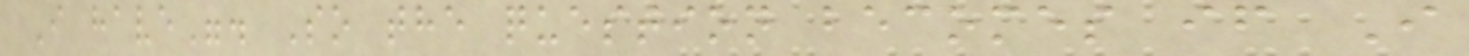I have". So the question becomes if I
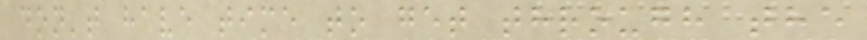don't have time to get through the
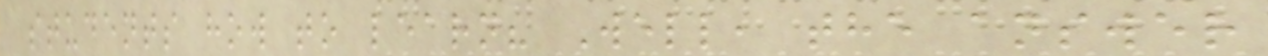students how to learn? Well, the answer
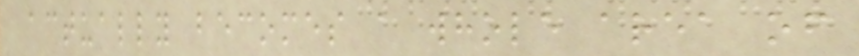actually becomes a whole area of
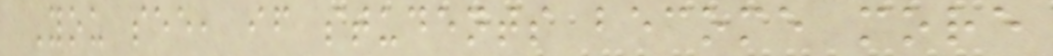You see, if students become more
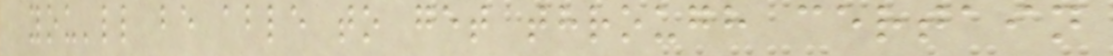you'll be able to get through certain
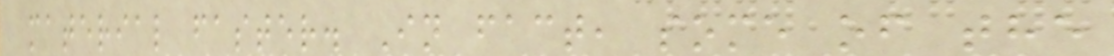material faster. In fact, some of the
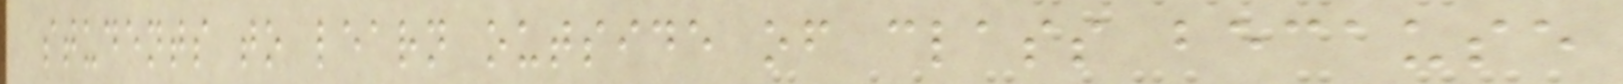students to learn outside of class because
